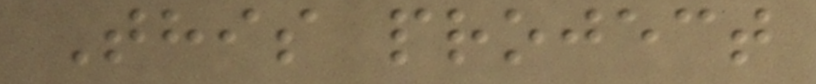This project
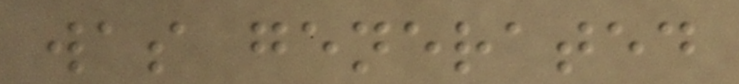was generated
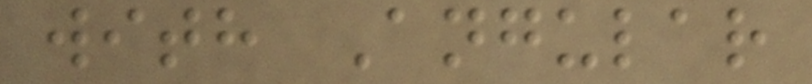with Angular
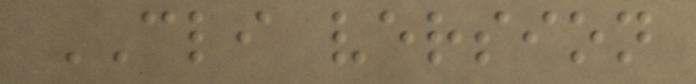CLI version
